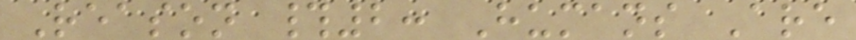Reason #2: Humans Are
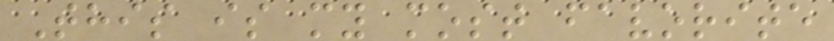This is my most favorite
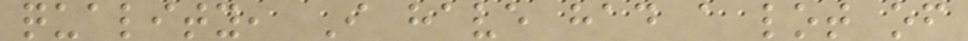quality, I have had a lot of
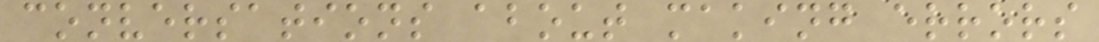conversations about making errors
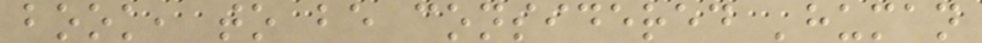book, to be considered 'human
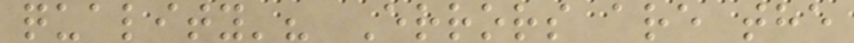quality'? Errors are the
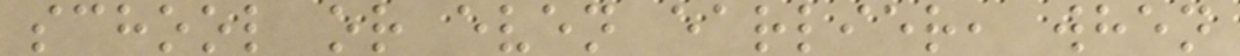school or even earlier, when
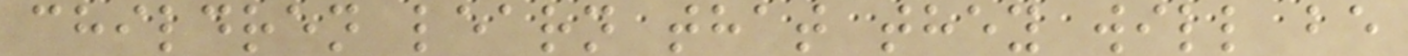children learn that they will be
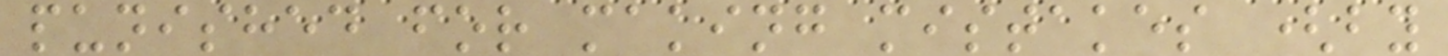punished for making mistakes (by
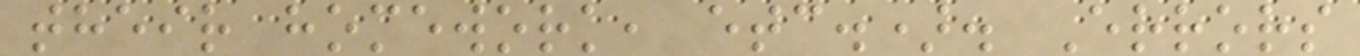their homework, etc.). Errors
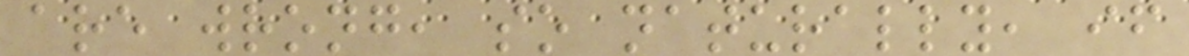are wrong, so naturally, if
